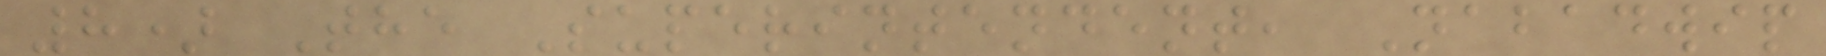8) The Superintendent, Nabadwip
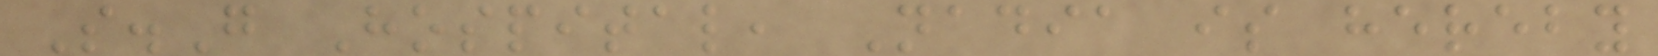S.G Hospital, Nadia is hereby
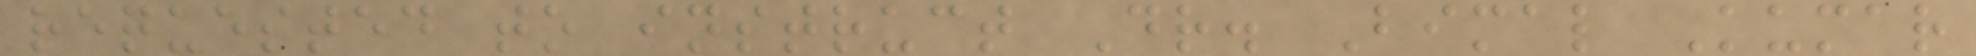requested to instruct Dr. Bimal Kumar
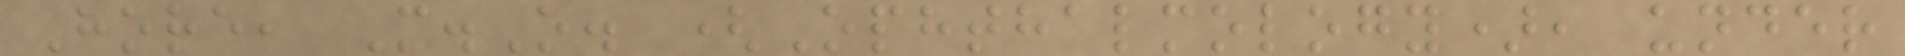Hore, M.O. (Ophthalmology), under
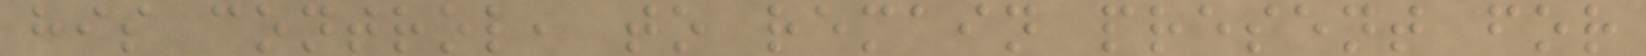his control, to remain present for
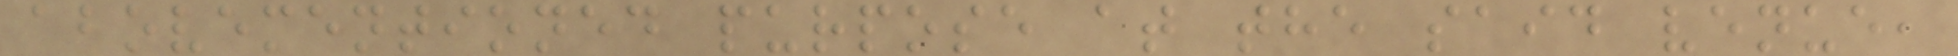abovementioned purpose at the said venue,
